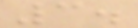3.
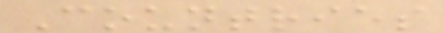Countries
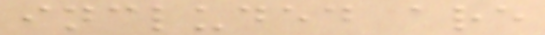included are
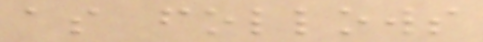as follows
